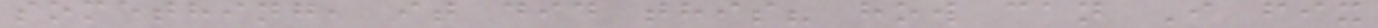something, it did this? how can I fix
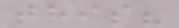this?
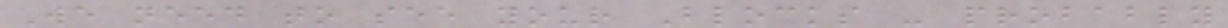We need to see your Blocks - probably
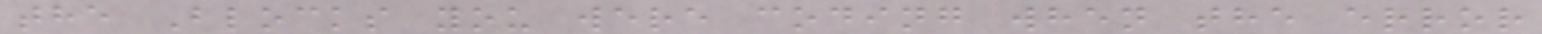the Blocks you were coding when the error
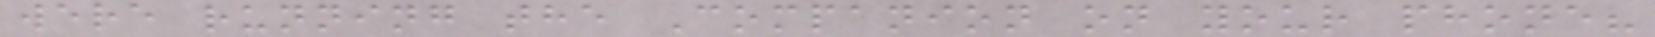were running the Companion on your phone?
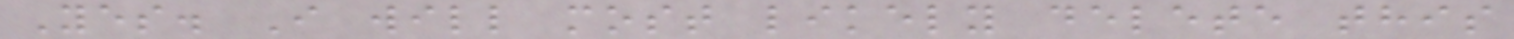Yes. I will most likely delete this
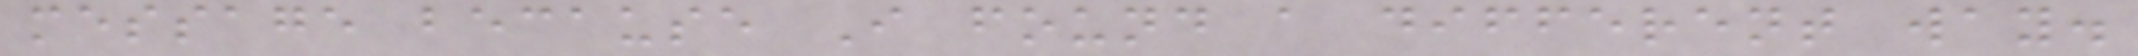message because I found a different way.
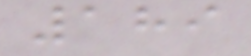189
